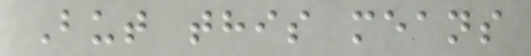But this means
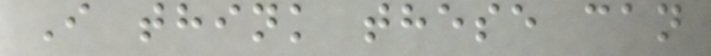I think these can
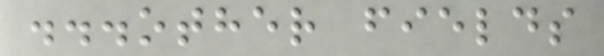...other fields
